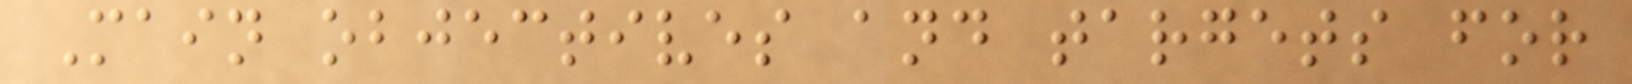Main objectives and targets for
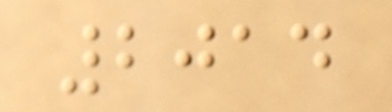2014
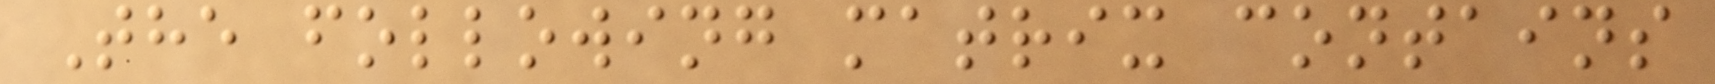The following matrix contains
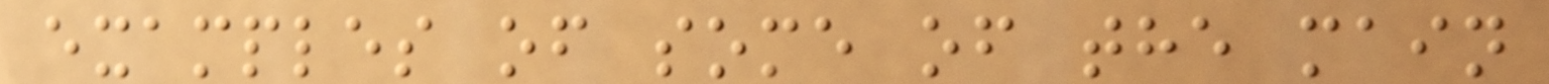examples of some of the main
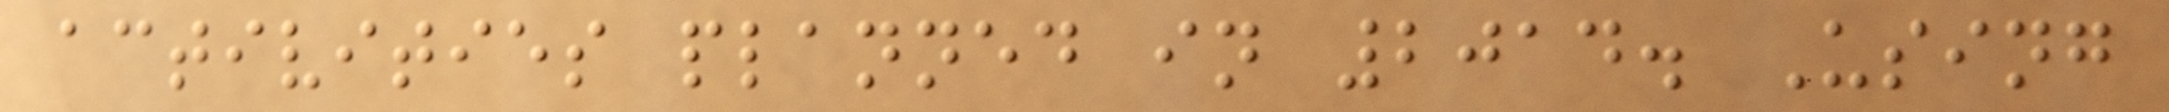activities planned in 2014. Using
